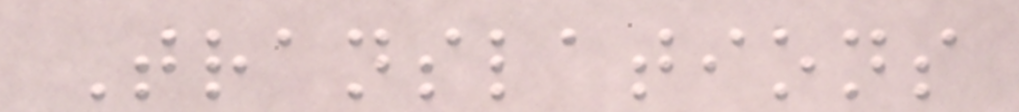Translations
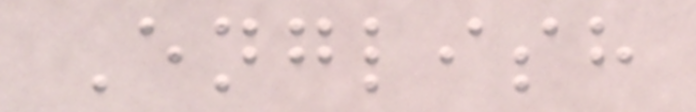English
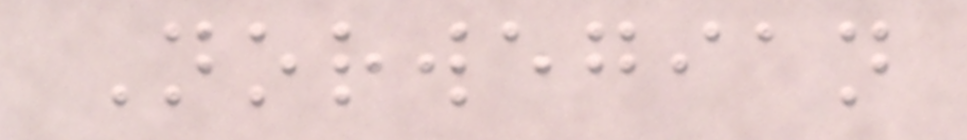Norwegian
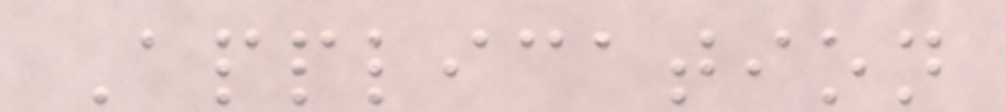Application
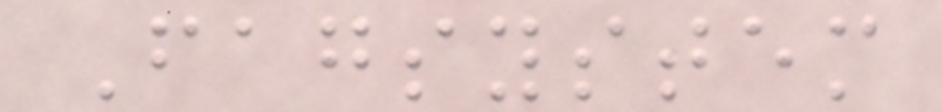Fagsystem
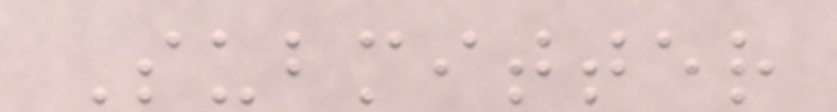Submitter
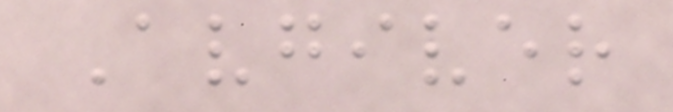Avgiver
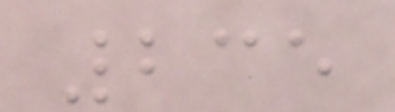235
